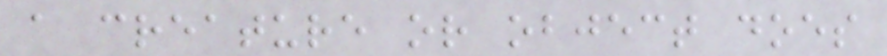a creature or object does
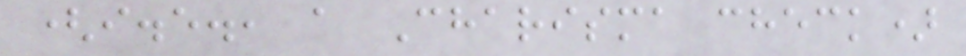(i.e., a Charisma check)
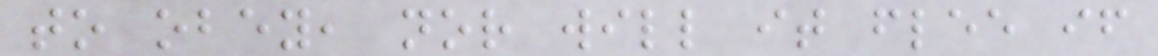to obey, nor will it flee if
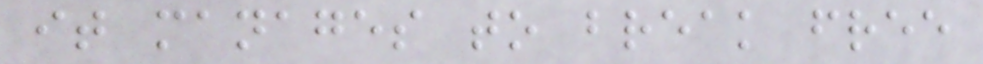it manages to break free
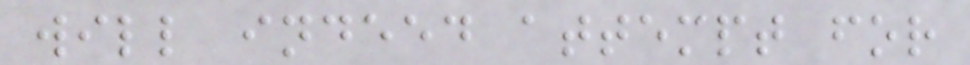will indeed attempt for
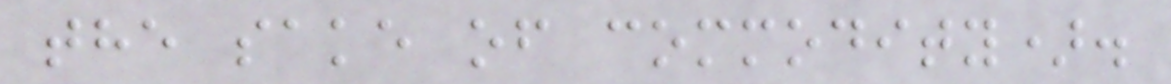the sake of commodity).
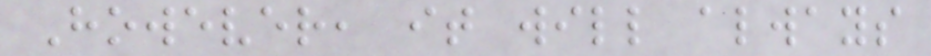However, it will always
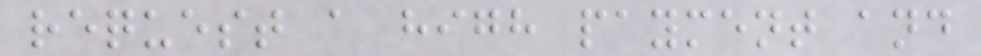request a high payment and
